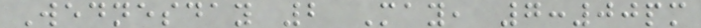Wednesday 2 May, 7:00pm
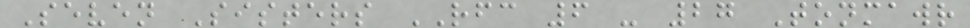Seven Sisters RFC 6 - 27 Tonmawr
